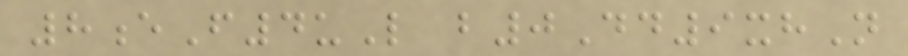8eF4uL b0Dd9xhN
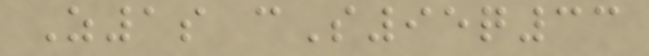Z1s cS95q33
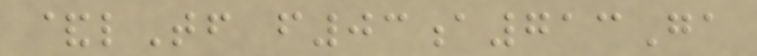&lTf f03a713Ga
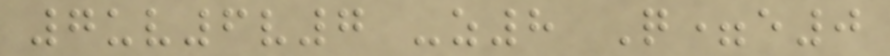7uv6v7 -z8 Q=e0
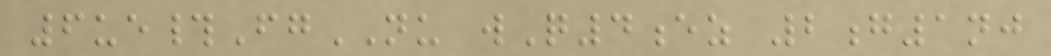6ue#FgNU wQ4ez 2g1nj
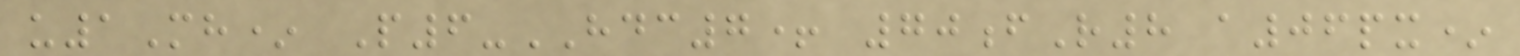u1Mh* P6-HDC7+ 70fR8 a06px*
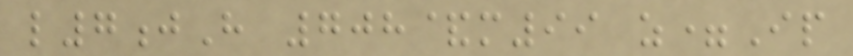l7jH 708&m99 z=Ip
